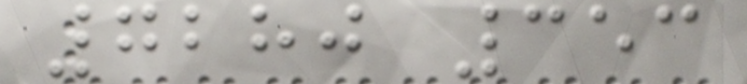7280 353
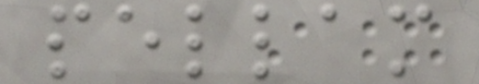pellam
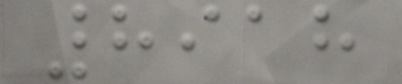8918
